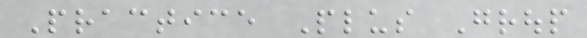Practice Plus Group
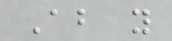About you
